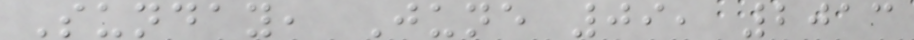Sunday, June 09, 2013
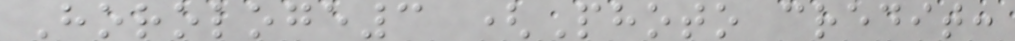Horologe3 (Photo credit:
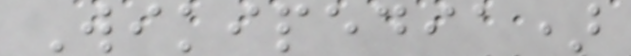Wikipedia)
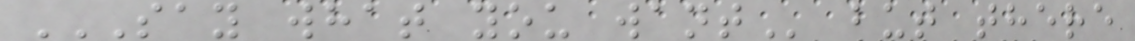SAY WHAT YOU WANT but there
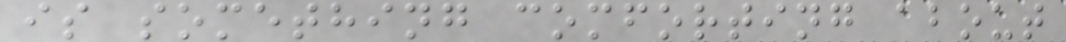is something comforting about
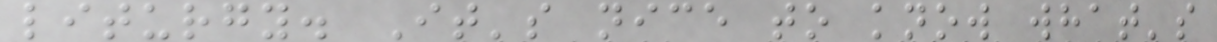liturgy. It's nice to know what's
